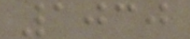1030
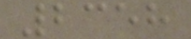2358
